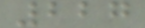227
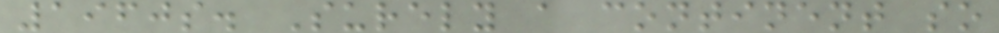1960s. Surely a continent so
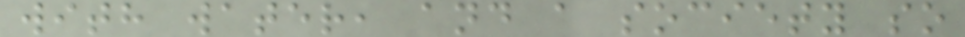with water, and a society so
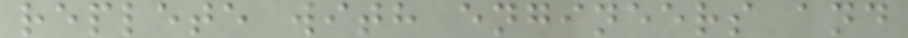replete with engineers and
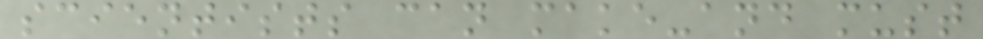scientists can make-and must
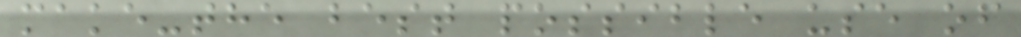make-the best possible use of
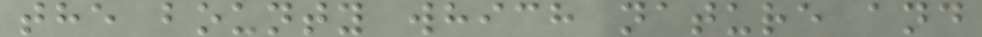the bounty which nature and
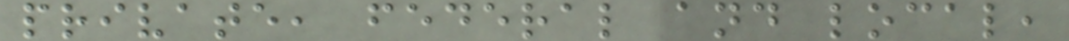private, federal and local,
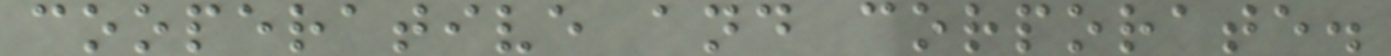cooperative and corporate.
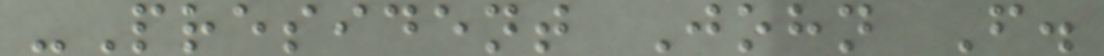-President John F.
